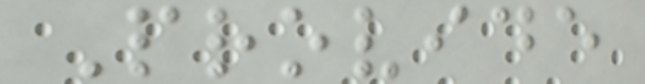Provide
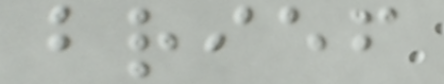brief
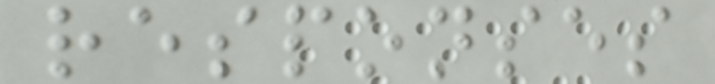responses
